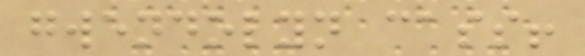gwendolyn cass!
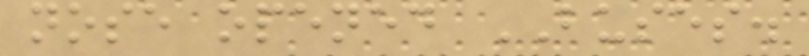nose opened BUSES.
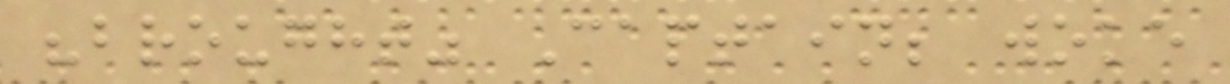"brought" Captain; woke
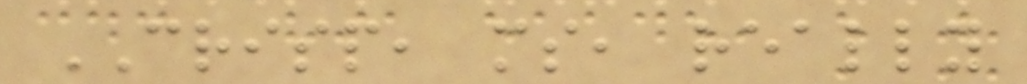CRISP, ms, really
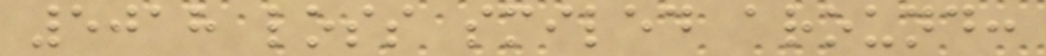5018 loss smiled around:
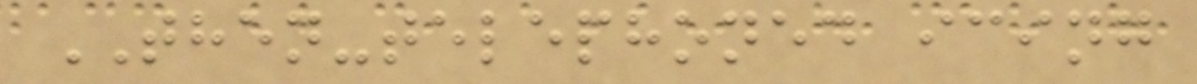THEN-telephoned icing
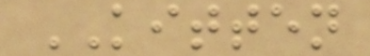KITTEN
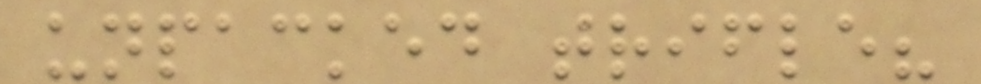unpacked trifle?
